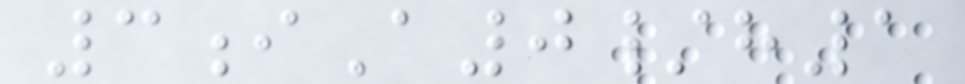3iA0/h1
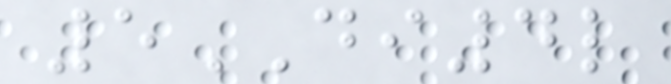5DI4l
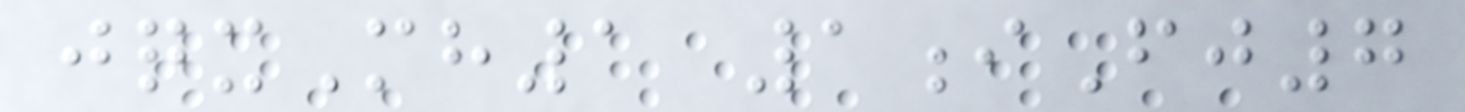jqxMh1 1iFj7
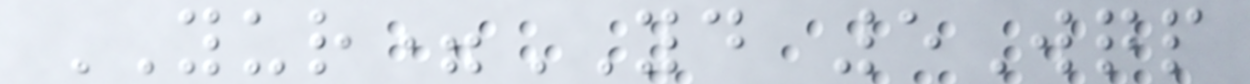YUR=YD 5Wqp
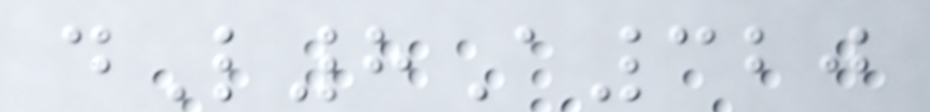dL8A320
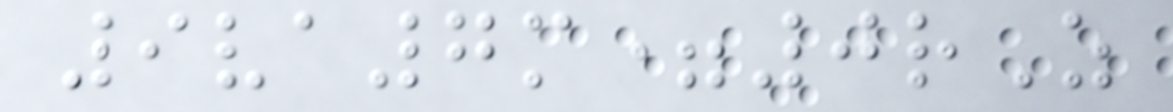9va7m=0rZ
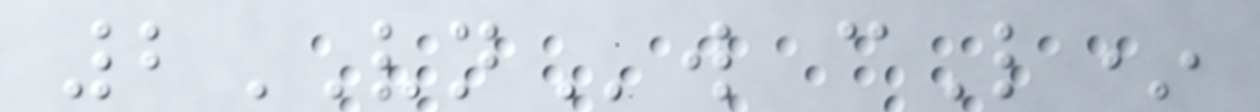2VNw cL*
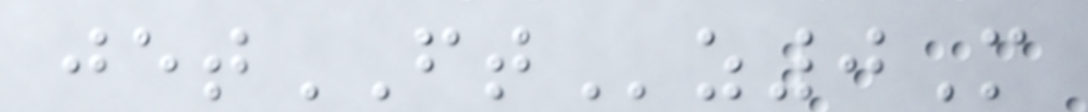jetFTz0M
